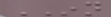INN
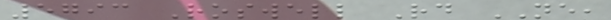5793 Roswell Rd NE,
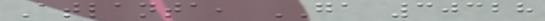Atlanta, GA 30328
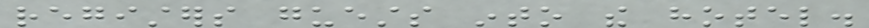registers guests into the hotel.
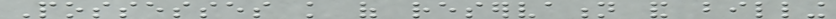Possesses knowledge of reservation and billing
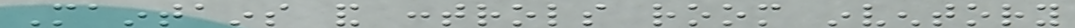Maintains and controls room inventory
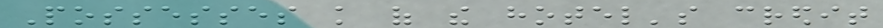Possesses knowledge of the hotel's credit
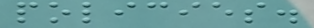policies.
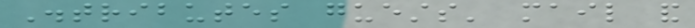Distributes guests' mail and
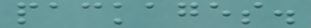packages.
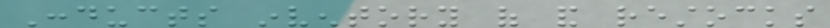Conducts inventory of and restocks
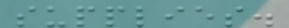supplies.
